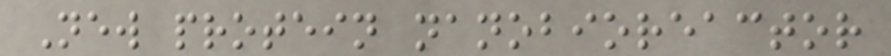New protein nanobioreactor
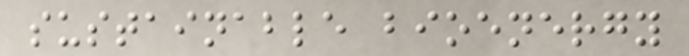sustainable bioenergy
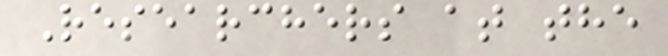Researchers at the
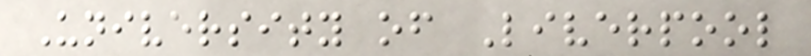University of Liverpool
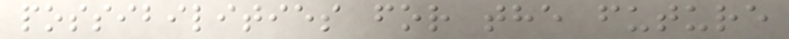possibilities for the future
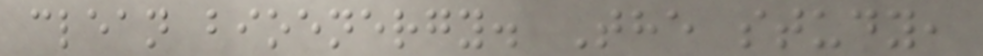clean bioenergy. The study,
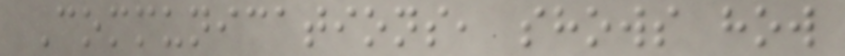Communications, shows how
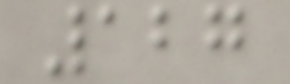127
